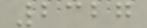2327
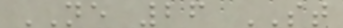NE 26 ST
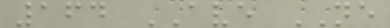164 AVE NE
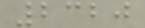2320
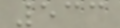533
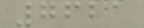7621
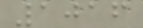1016
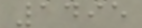1495
